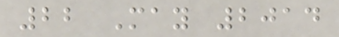22 May 2014
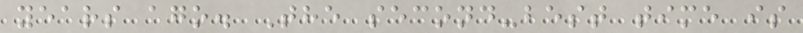years ago. The second-best time is
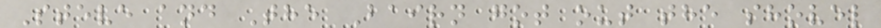Steve and The Bairn got out the shovel
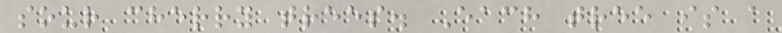sour cherry trees. Each tree is a
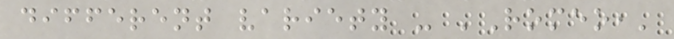different variety - 'Romeo,'
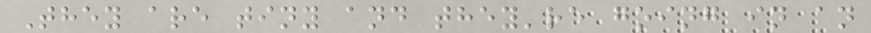They are tiny and they're going in an
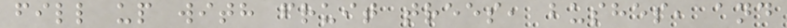fill up with fruit trees, bushes, and
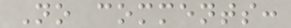No comments:
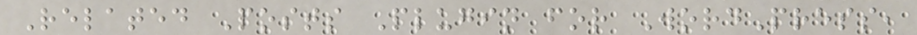Related Posts Plugin for WordPress,
